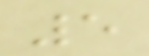5
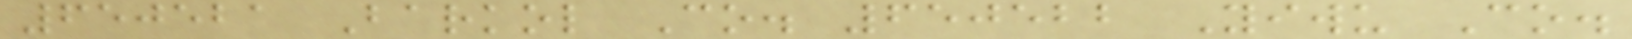650521 Barkol Co. 650522 Yiwu Co.
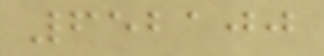652100
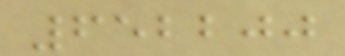652200
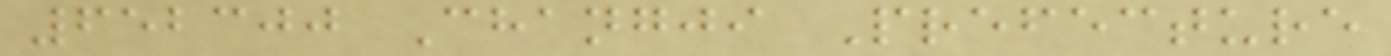652300 Changji Prefecture
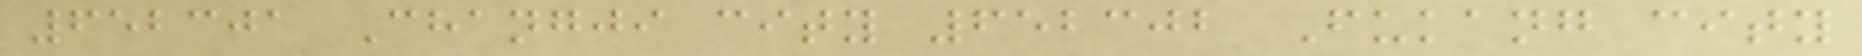652301 Changji city 652302 Fukang city
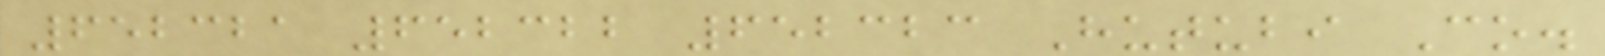652321 652322 652323 Hutubi Co.
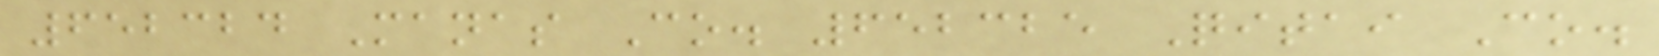652324 Manas Co. 652325 Qitai Co.
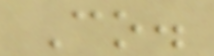Co.
